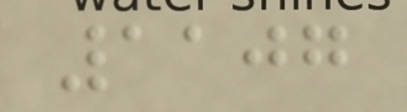1107
